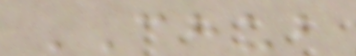CHUB
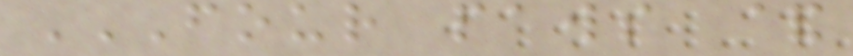FOUR PAWS &
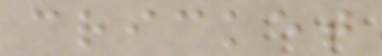cricket
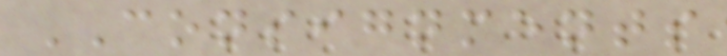CONSIGNMENTS
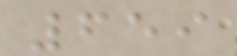659
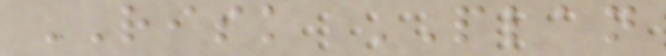RISK PLAN
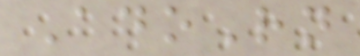AdoRn
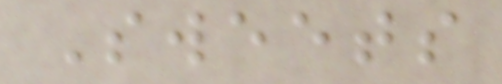Sweets
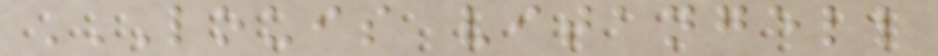LOUIS VITANGELL
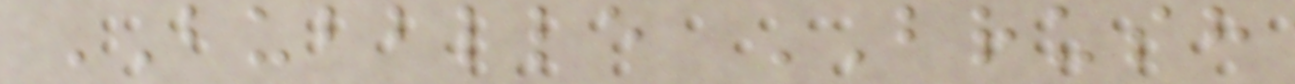BUBBLLE BRUSH
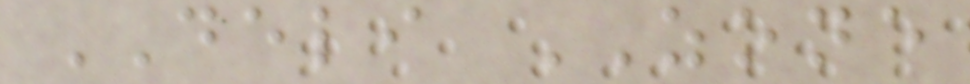DELI ZONE
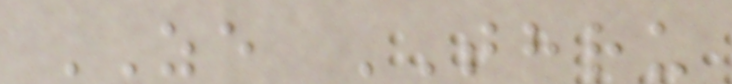ZE THRU
